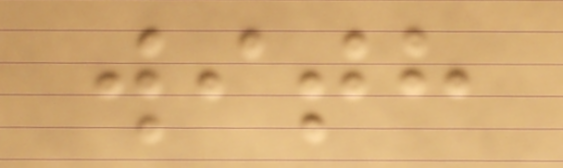with
